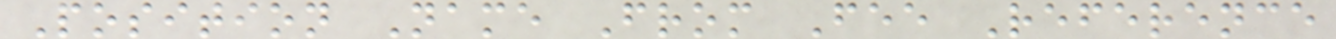Position Name From Fee Reference
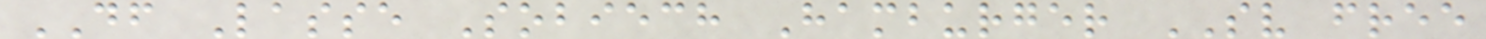DF Lasse Sobiech Hamburger SV free
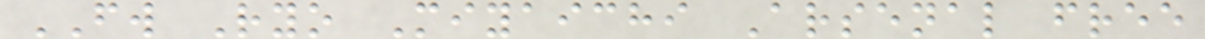FW Ryo Miyaichi Arsenal free
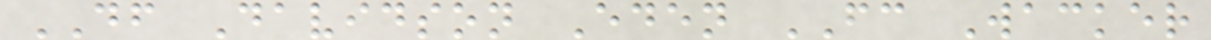DF Davidson Eden FC Wacker
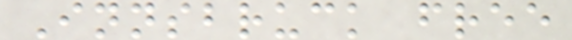Innsbruck free
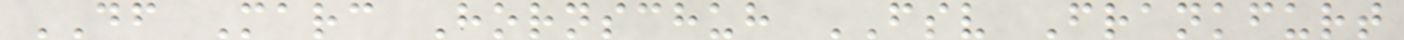DF Marc Hornschuh FSV Frankfurt
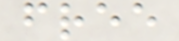free
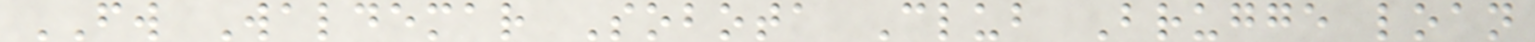FW Waldemar Sobota Club Brugge loan
